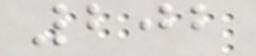202
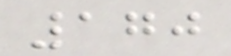170
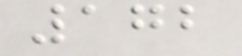172
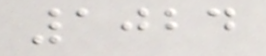1024
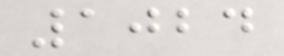1024
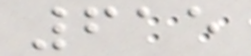615
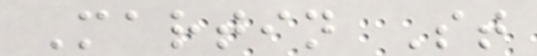Martin St
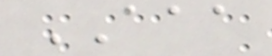AAA
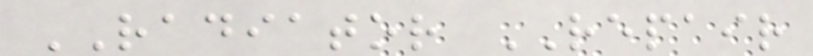RADIATOR REPAIR
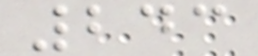243
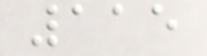115
